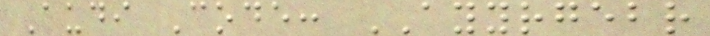Audi Code: AYYRGEBR
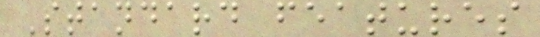Standard features
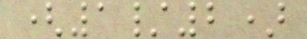(1/2)
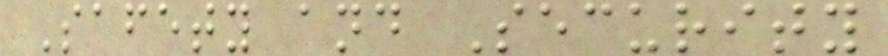Safety and Security
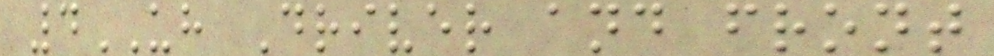4UH Driver and front
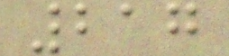217
